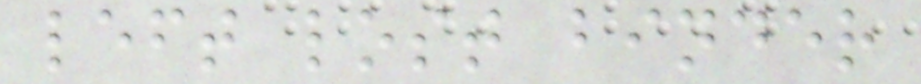left lost binder
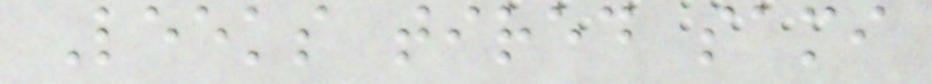Leeks tired sami
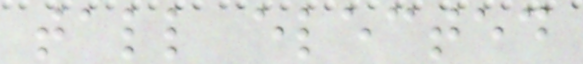tall elected
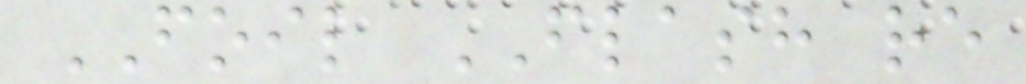FOIL FLASH re
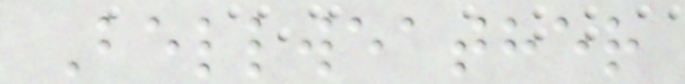Bellweather
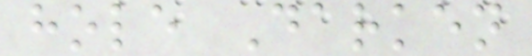hole Darken
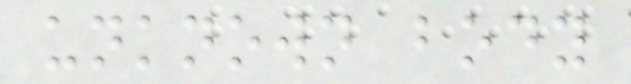unknown body
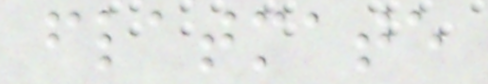flatmate
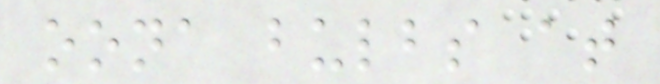oona bulbs at
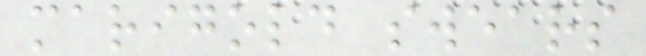marigold swears
